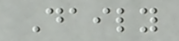Daily
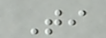Ti
